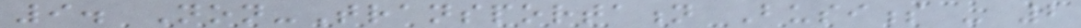9. Non-Transportation Business - 2
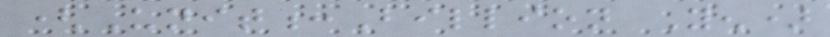(Unit:Billion Yen)
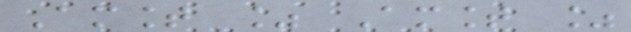Amount % Amount %
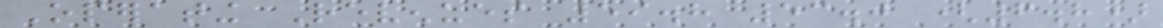Operating Revenues 59.8 53.0 (6.8)
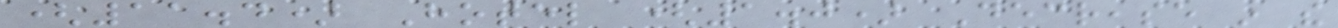(11.4) Hotel (1.0) Decrease in the
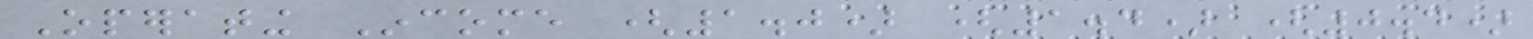Operating Income (1.0) (1.4) (0.4)
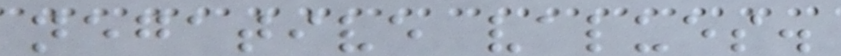negative values.
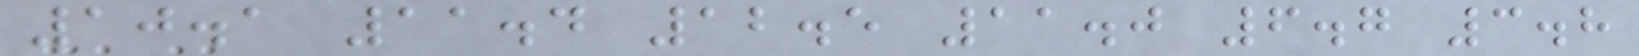10.1 11.4 12.5 11.0 6.7 3.8
